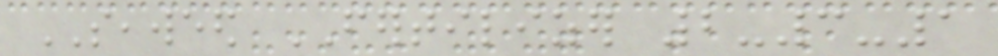SEAWEED FERTILIZER 2-3-1
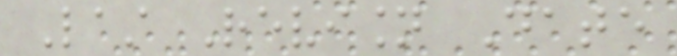Last Revision Date
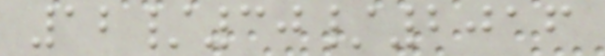12/30/2016
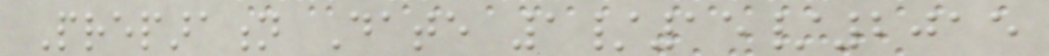Preparation Date 1/15/2015
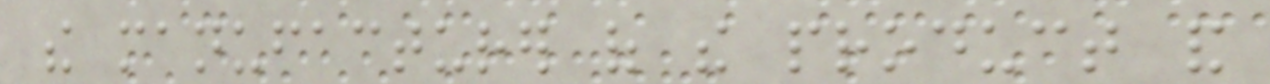the manufacturer of the product and
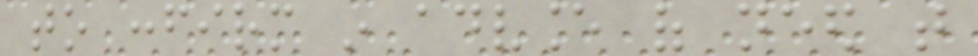to confirm in advance of need that
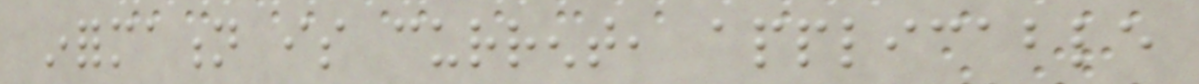information is current, applicable
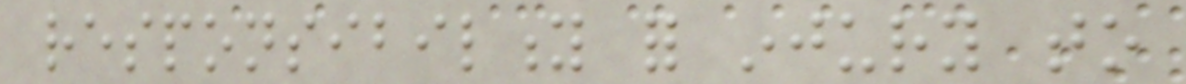responsibility for injury to
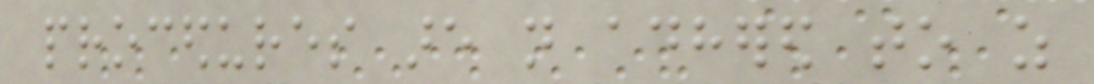procedures are not adhered to as
